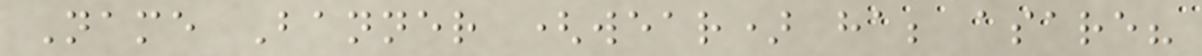Name Banner (wear) ha; asare?
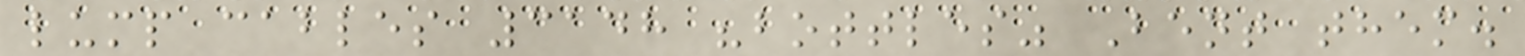lump cables 3148 "bottles" Bent them.
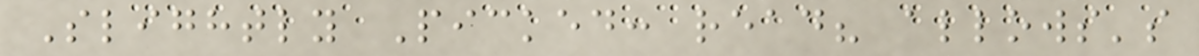Slightly Picked: read? allows's
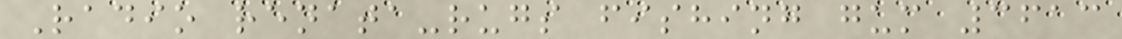Radio renata-rugs fishing gum 3613
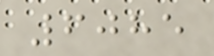6085
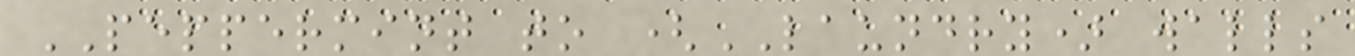PEPPERMINT to (LAUNDRY) walls
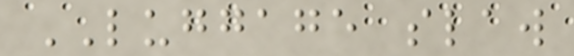LUGGAGE slaw
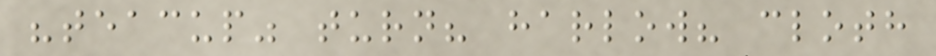"teacup" turn? harlow? cloth
